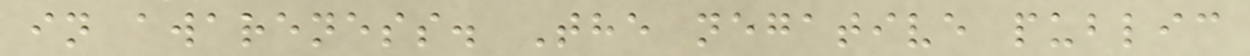in awareness. The negative public
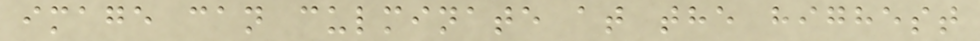image can culminate at the highest
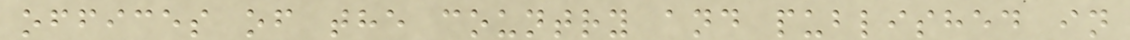offices of the country and published in
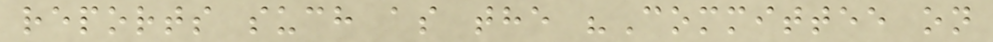reports such as the "Committee on
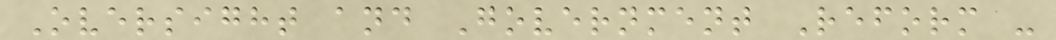Oversight and Government Reform -
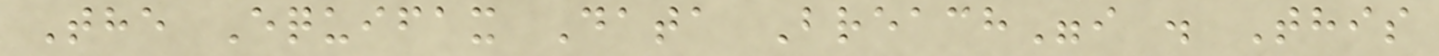The Equifax Data Breach"i . This
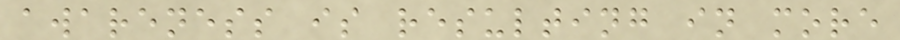awareness is resulting in more
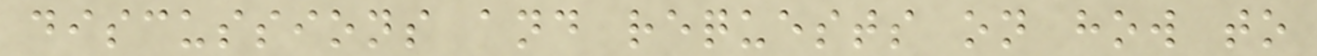discussions and requests on how to
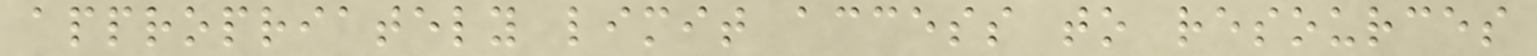appropriately limit access to resources
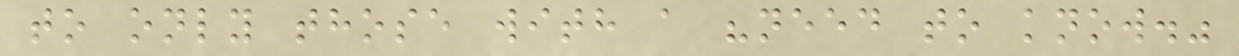to only those with a "need to know."
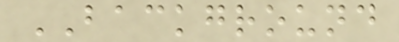BACKGROUND
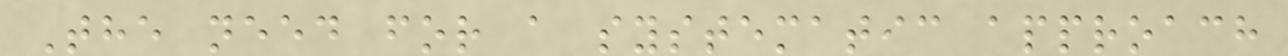The need for a systematic approach
